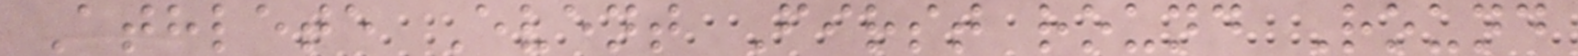Athlete Event First round Round
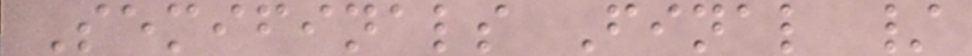Semifinals Final /
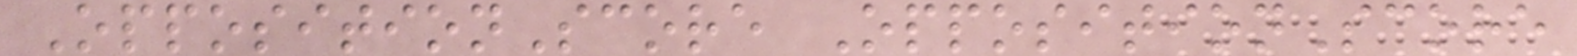OppositionScore OppositionScore
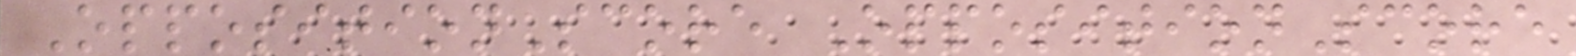OppositionScore OppositionScore
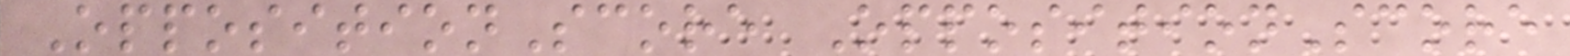OppositionScore OppositionScore
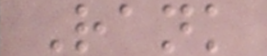Rank
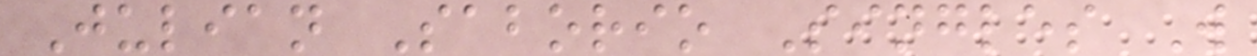Julian Saborio Singles W
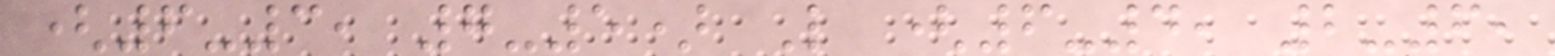(6-3, 7-5) L (6-4, 2-6,
